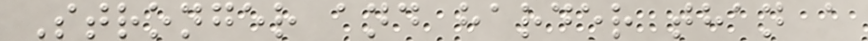Stronger and harder than a
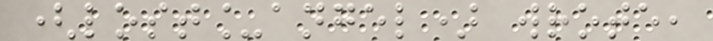(lost_angel) wrote,
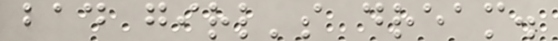bad girl's dream.
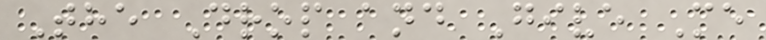The Drop and Give Me
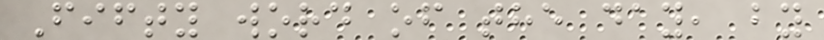Fifty word of the day, by
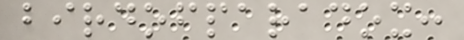birdofparadox:
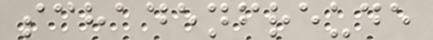schadenfreude
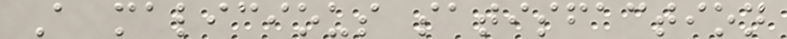A malicious satisfaction
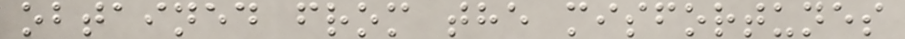obtained from the misfortunes
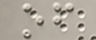of
